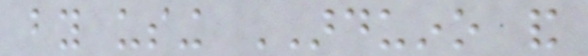by using ARDUINO and
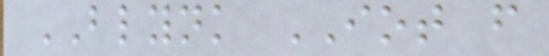BLYNK IOT from
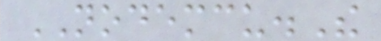NODEMCU.The
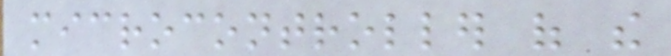microcontroller of the
